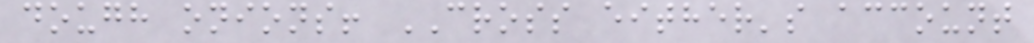dough onions! CROSS either's account
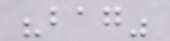"bag"
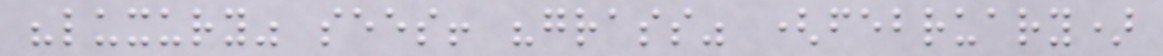"luxury" sees! "grass" (february)
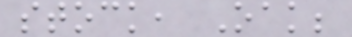stock, Oak;
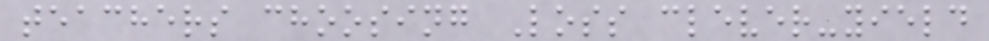teachers choosing Loss clever-yield
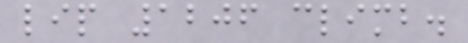lip 1206 climb.
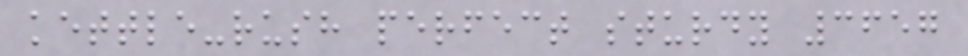kettle-rush perfect sturdy 3657
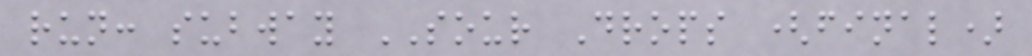run: subway SOUR Drops (final)
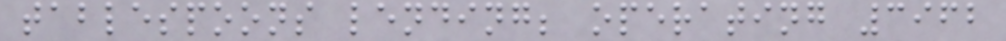tablespoons lending; operating 3962
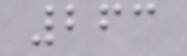263
